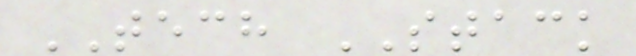TECH STACK
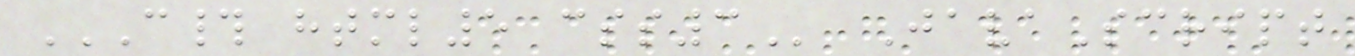C# HTML5 CSS3 JavaScript
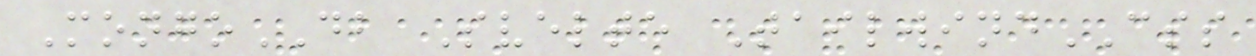MongoDB Svelte TailwindCSS
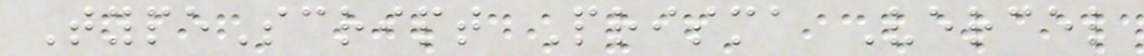TypeScript Prisma Vercel
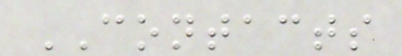CONTACTS
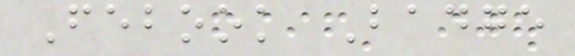Febook Badge
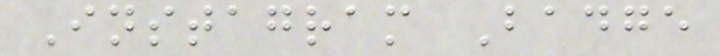Instagram Badge
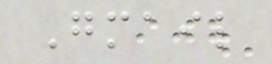Gmail
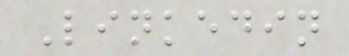Linkedin
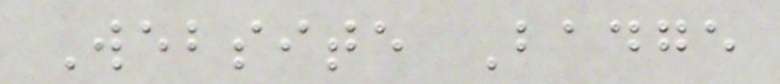Website Badge
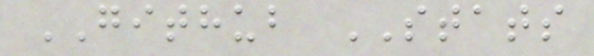GITHUB STATS
